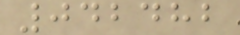042482
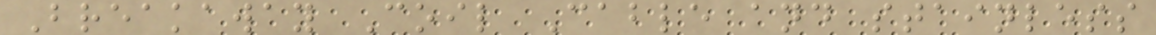Breakaway Coil Cable and stainless
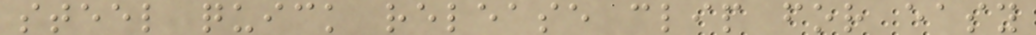steel quick release clip for easy
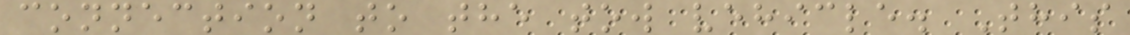connection to the tow vehicle. This
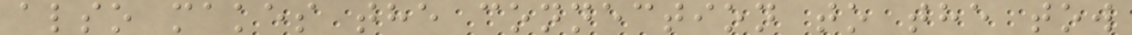also makes the connection to the tow
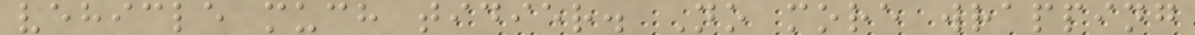vehicle much tidier. No more wrapping
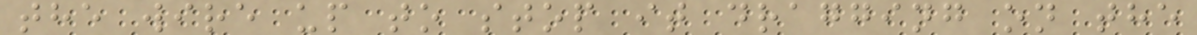the wire up to stop it dragging on the
